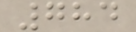784
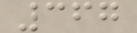367
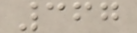367
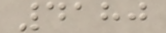4180
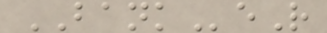BANKeR
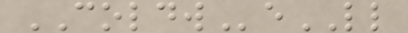COLDWeLL
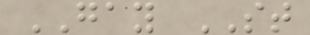GAY ST
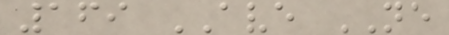169 AVE NE
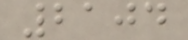2104
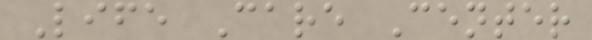Life Care Center
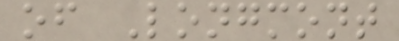of Longmont
